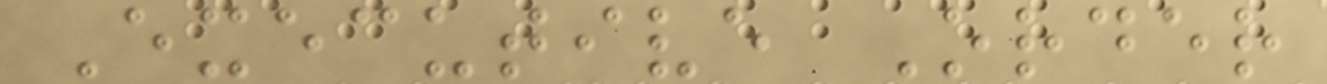Executive Order
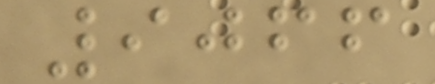9066
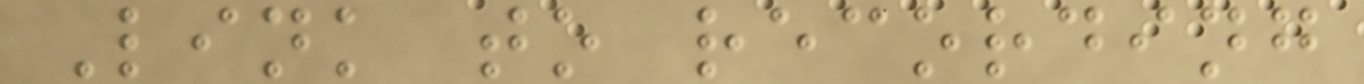Link to recording
